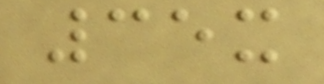35x
